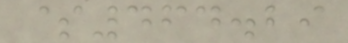$464.29
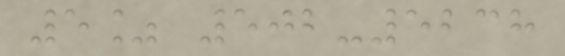5% 502-5238
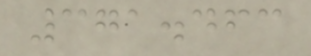371.463
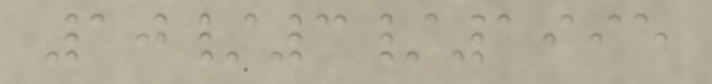10/3/1995
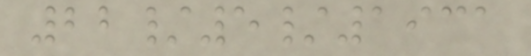22/5/1931
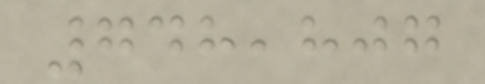748,807
